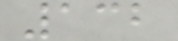132
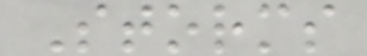Storms
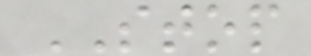STOP
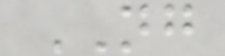NG
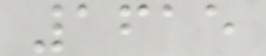1615
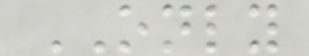ONLY
